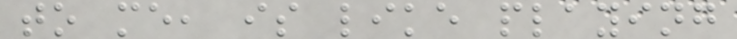to me, is like playing
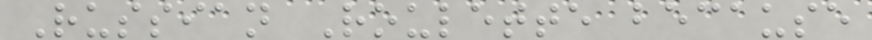Russian Roulette because
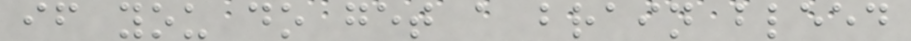if you do get a brain bleed
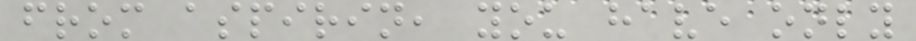from aspirin, you have only
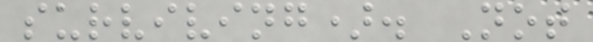surviving). Not
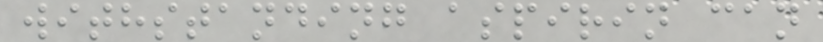withstanding aspirin can
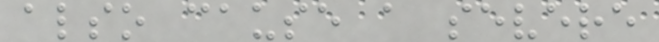also cause a severe
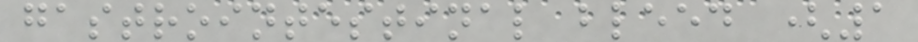gastrointestinal bleed (1
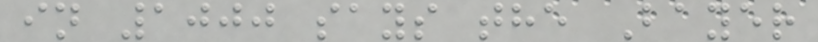in 1000 says the Bayer
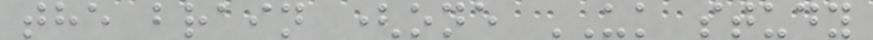the brain (one UK study
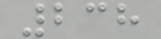238
